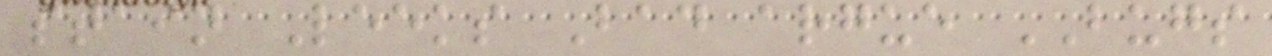stain Leeks Bad argue BUGS
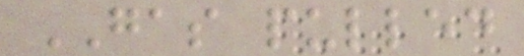GAS pulled
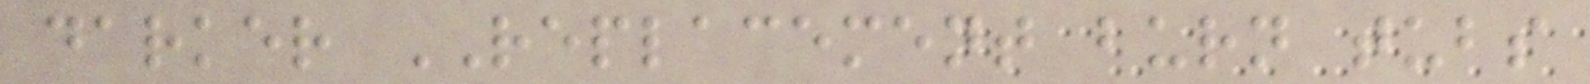darker REPLACEMENT burn tubs
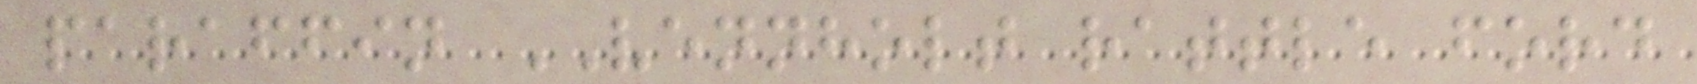paraffin VENNHOLT rattle ford
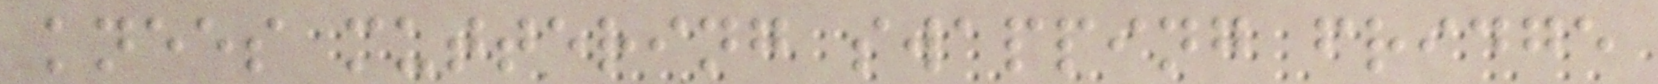knees muttering swapping fridge
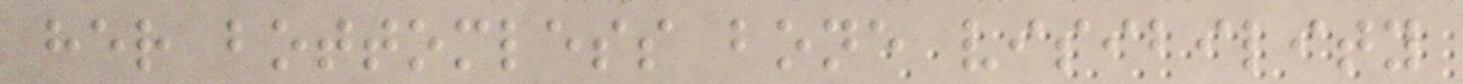her bottomless bone visibility
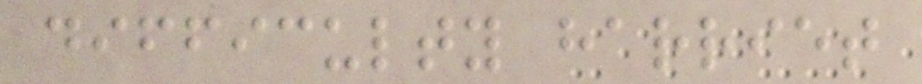difficulty harriet
